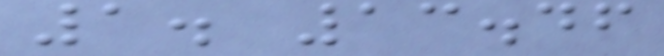1. 13.46
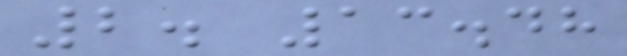2. 13.48
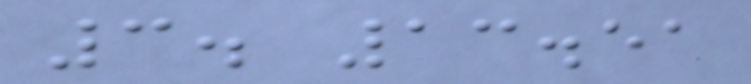3. 13.51
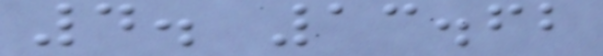4. 13.62
